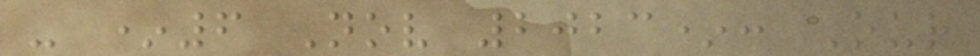- *6 Nov 2023*: Our
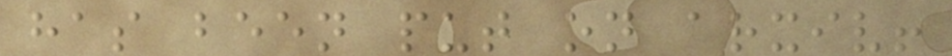has been put on arxiv!
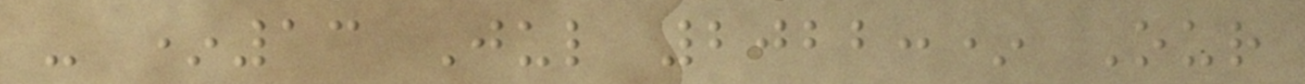- *13 Jul 2022:* Our
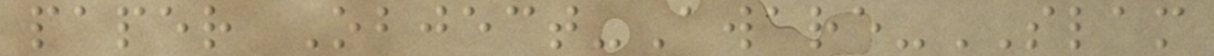paper Object-Aware-SLAM
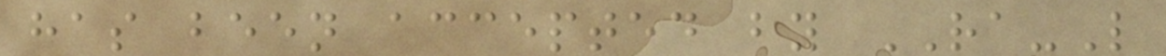has been accepted by RA-L
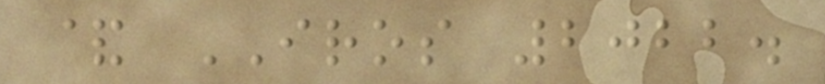& IROS 2022.
